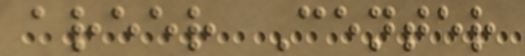areer Center
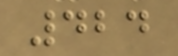424
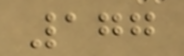177
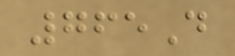765D
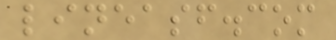lineasf.com
